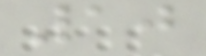10
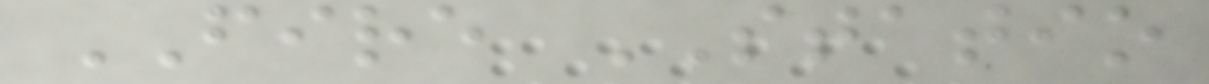FIRE STATIO
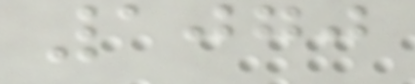1070
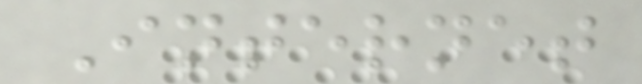Internet
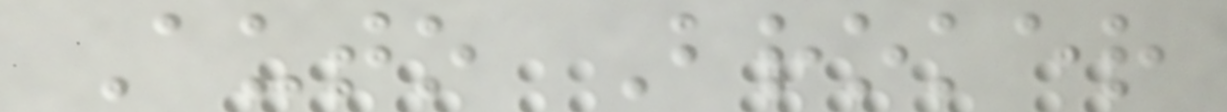Auto Broker
